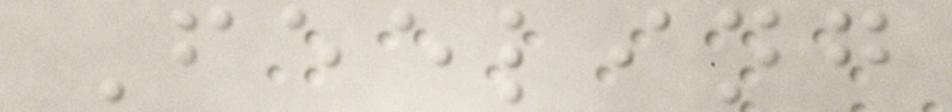Feeling
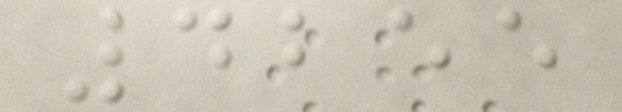4255
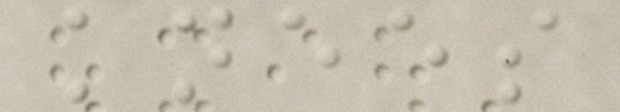knees
